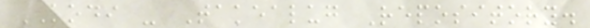KODI - Takealug Repository.
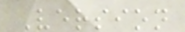Version
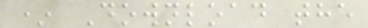* Download the
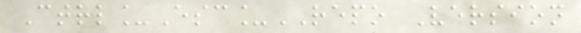Ctrl_Esc_REPO Version
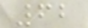62
